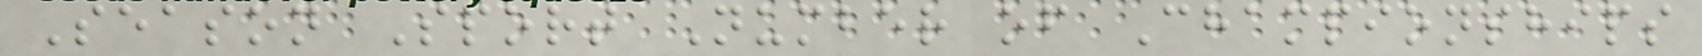Season Sport Number of Championships
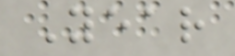Year
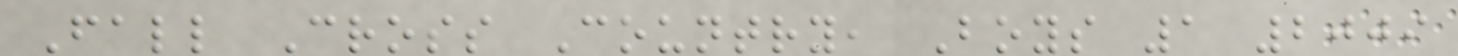Fall Cross Country, Boys 1 2009
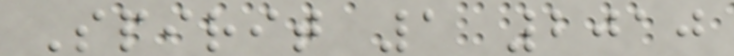Spirit 1 2010
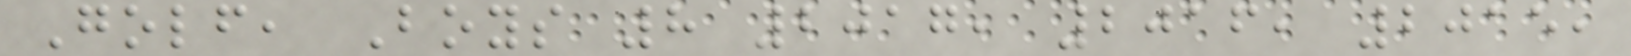Golf, Boys 8 2017, 2016, 2015,
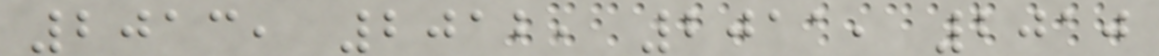2013, 2012, 2011, 2010
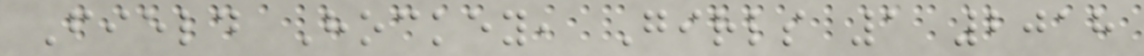Field Hockey, Girls 1 2018
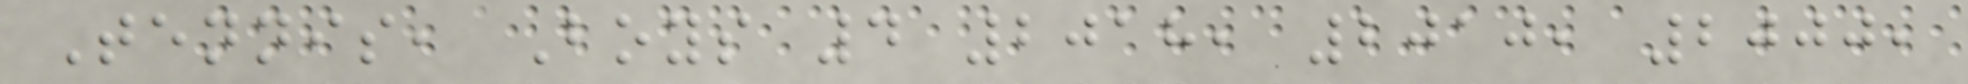Tennis, Boys 4 2018, 2010, 2000,
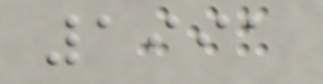1991
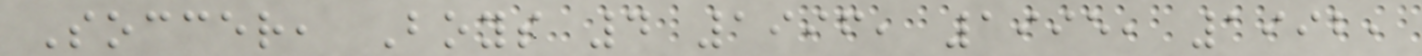Soccer, Boys 4 1996, 1995, 1992,
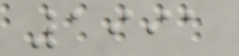1991
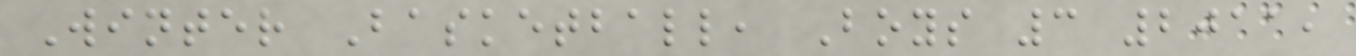Winter Basketball, Boys 3 2011,
